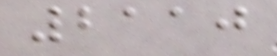2110
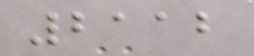2112
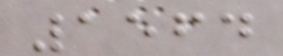1564
